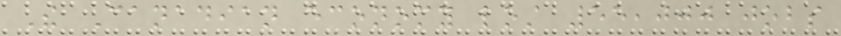The Canadian economy lost 55,000 jobs
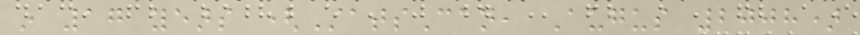in 17 years (StatsCan, Augus 2008)
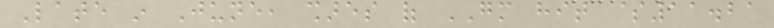Late in June, shares of GM hit $11.21
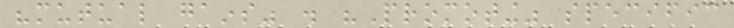"mutual gains" . "Promoting" specific
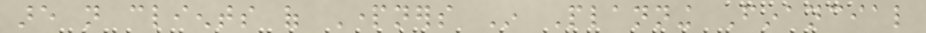are not clients of Partners In Planning Financial
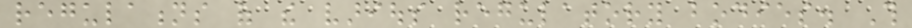regulations of the various regulatory bodies. This
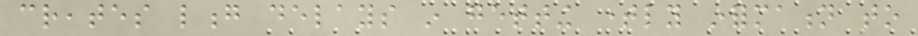creates long delays in getting timely information to
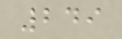249
